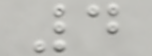4
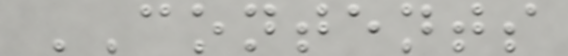CONTENTS
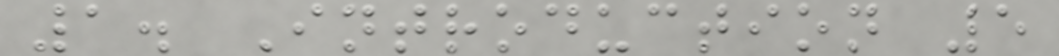1. Introduction 5
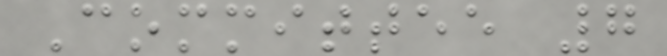Committee 7
